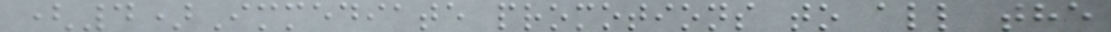(4)Immediate promotions to all the
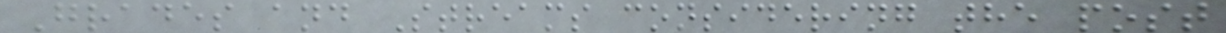Grades and Streams considering the post
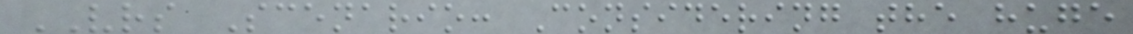VRS Scenario: Considering the huge
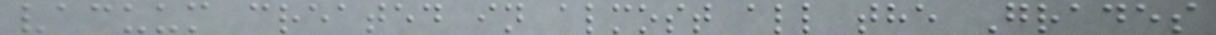vacuum created in almost all the Grades
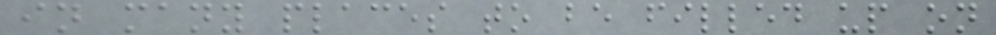in many places to be filled up on
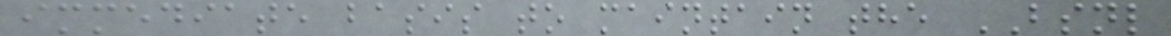immediate basis to maintain the BSNL
